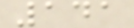141
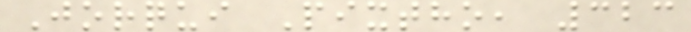Jorqui Pixtho, 323
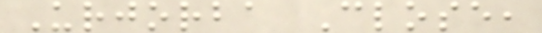Urjorba Close,
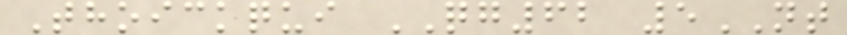Thoickqui QG62 5NT
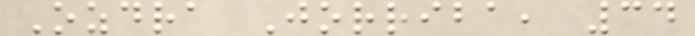Ozdra Jorriba, 34
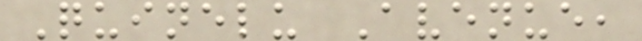Quinelu Avenue,
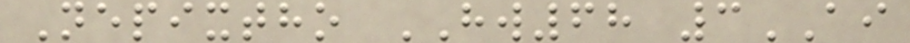Nepixtho HW68 3AI
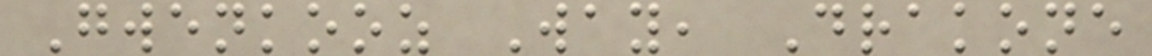Gwenkooz Way, Drakone
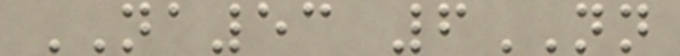NA53 6NN
